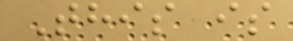This is
